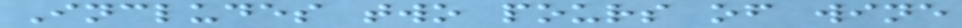Includes two pours of wine
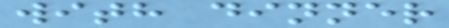with dinner
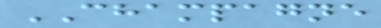CHAMPAGNE
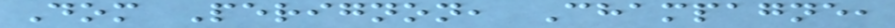Dom Perignon, Champagne,
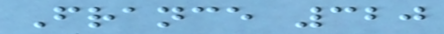France 320
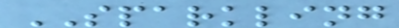SPARKLING
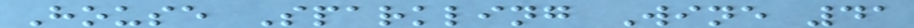House Sparkling Wine 41
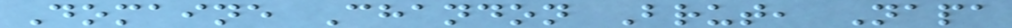Domaine Chandon Brut, Napa
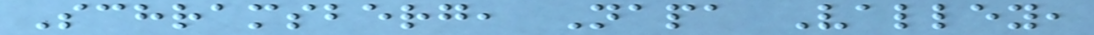Schramsberg, Napa Valley,
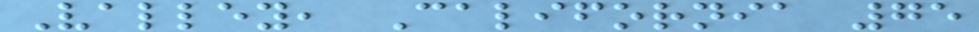Valley, California 75
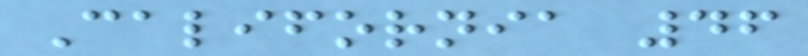California 46
